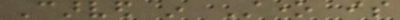Carved in Stone is
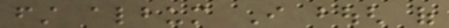first album I bough of
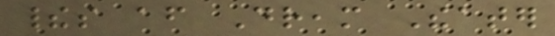theirs after Dream Theater
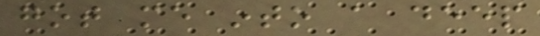got me into a deep
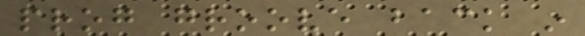prog groove back in
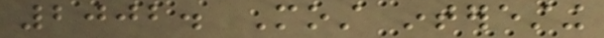2002. Most interesting
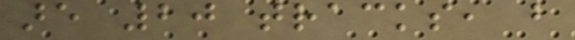are 20 tracks, but
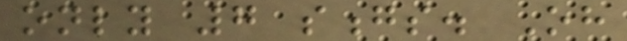only 7 songs. Oh
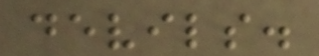devils.
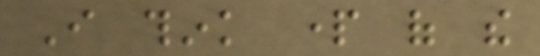I think part of the
